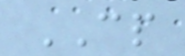CP
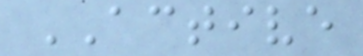ACTIVE
